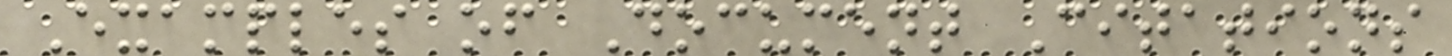Examples of Document Citations
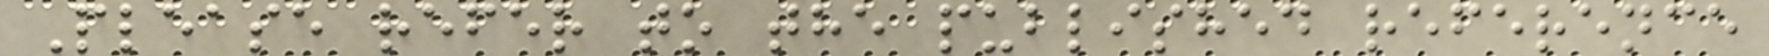Please refer to the published reference
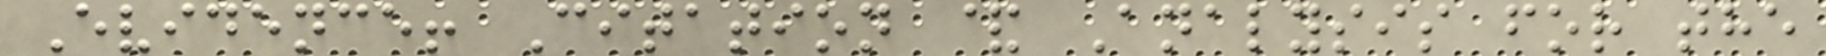Evidence! Citation & Analysis for the
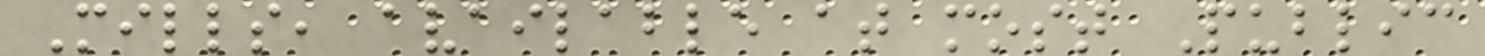Mills, available at most Public
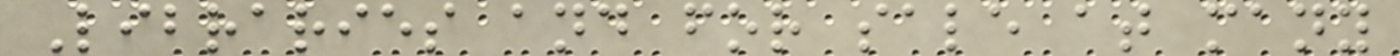Libraries and for sale at many
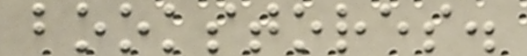bookstores.
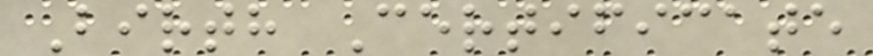Birth Certificate
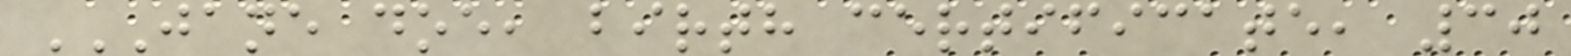JANE DOE, BIRTH CERTIFICATE, 30
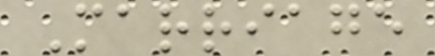Marriage
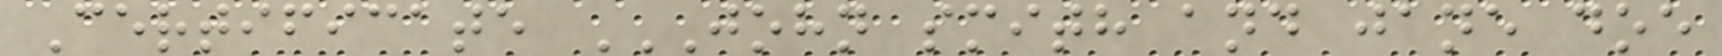Certificate JOHN SMITH AND JANE DOE
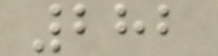282
